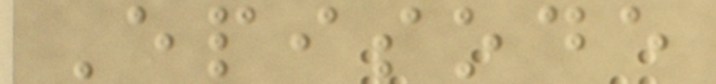Episode
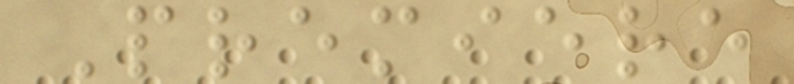Premiere
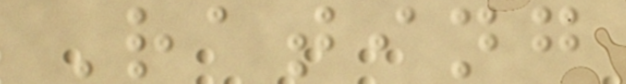Rating
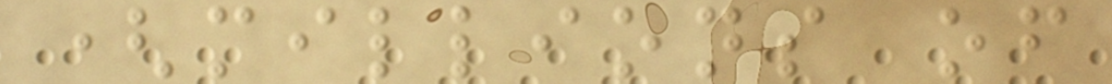(millions of
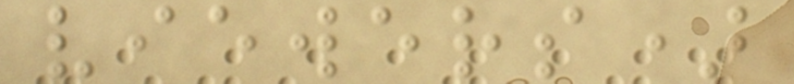viewers)
